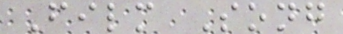Film Song
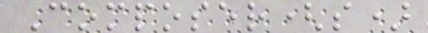Composer(s)
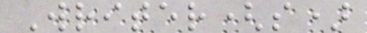Writer(s)
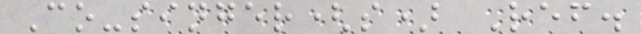Co-singer(s) Ref.
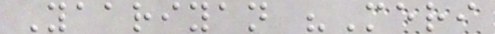Yaariyan "Meri
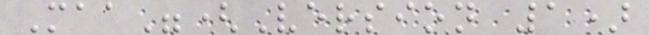Maa"(Version 1)
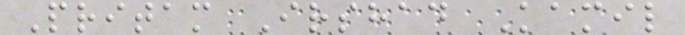Pritam Irshad Kamil
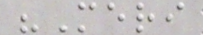"Meri
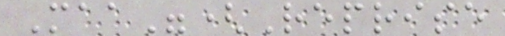Maa"(Reprise
